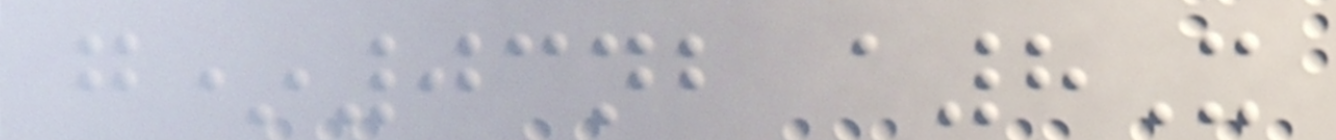g*03nb a8X
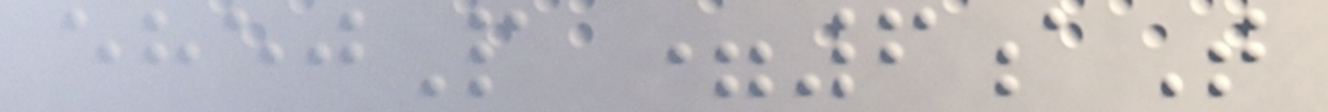ehejP =6aT
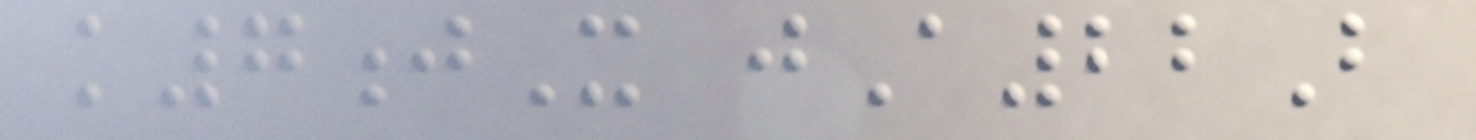k7jX jA22B
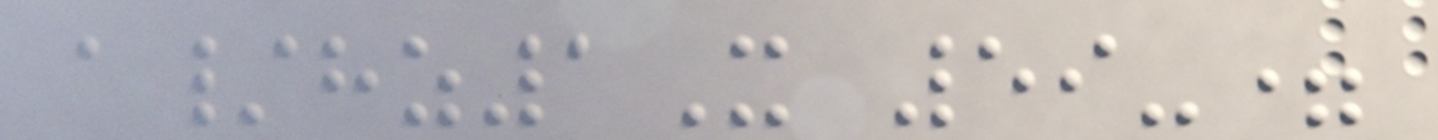a/hz1X 59-=
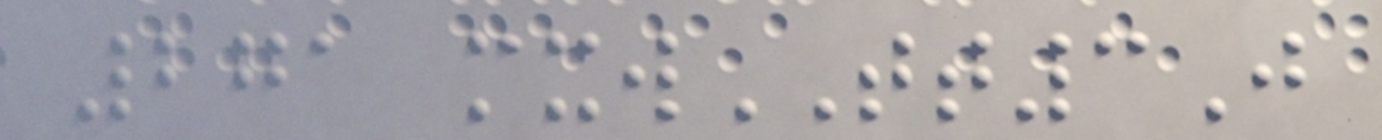271 mxwTT3J
